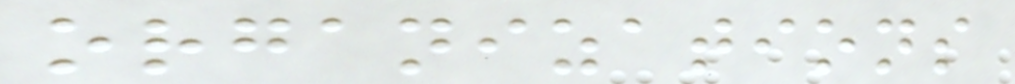organizations
